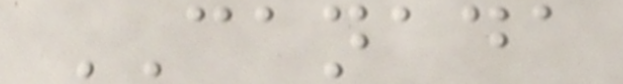CANADA
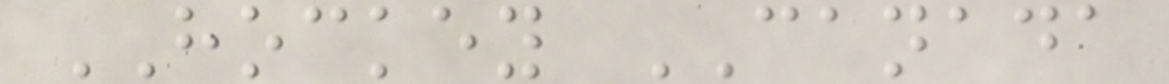HOCKEY CANADA
